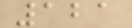121
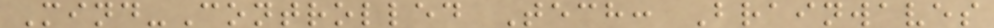Mind-Controlled Tech: Brainwaves
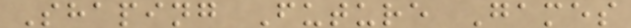Shaping Future Games
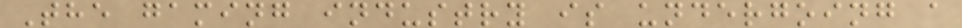The gaming industry is undergoing a
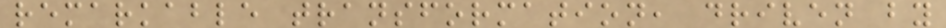remarkable transformation, driven by
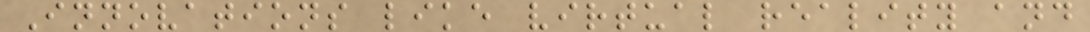Innovations like virtual reality and
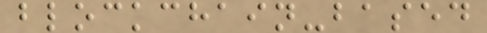blockchain-based
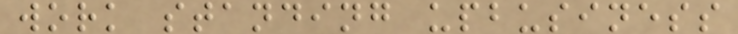work standing upbusiness
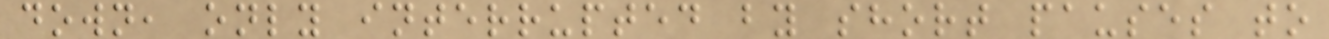down, only interrupted by short pauses to
